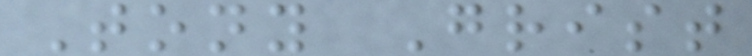Tony Grist
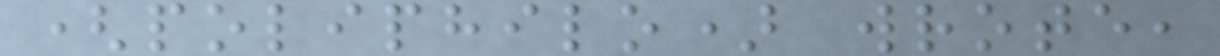(poliphilo) wrote,
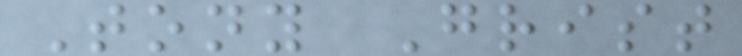Tony Grist
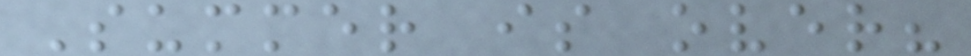Summer is over?
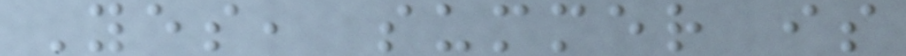Yes, summer is
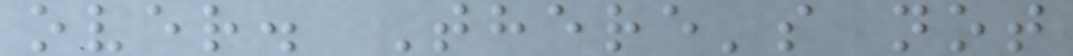over. There's not
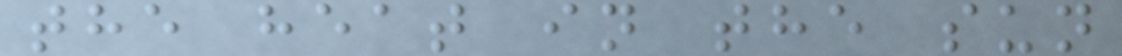the heat in the sun
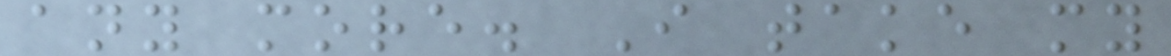any more. I take my
